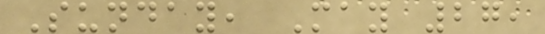Sunday, May 27,
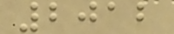2012
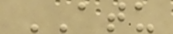ATU
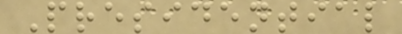Presidential
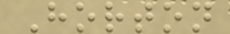Horton
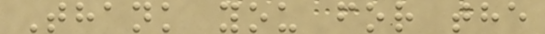Thank you for the
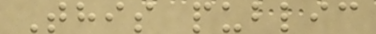This public
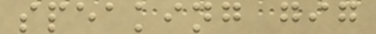speaking gig
